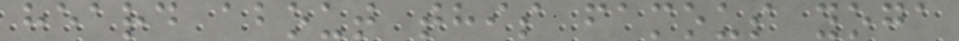heard about this famous yoga
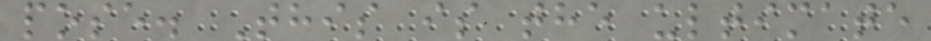pose. This is the ultimate
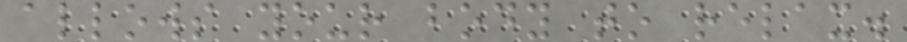allows your body to relax.
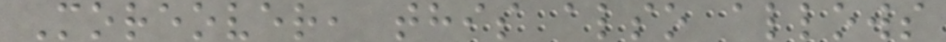Moreover, this also allows
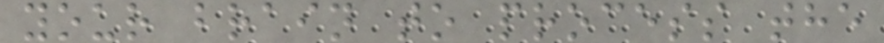your brain to process the
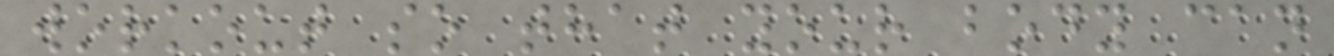workout so that your body can
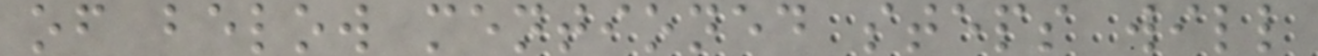of below mentioned steps will
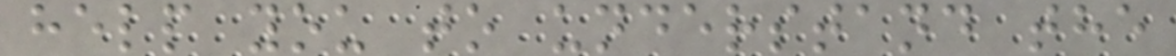help you to understand the
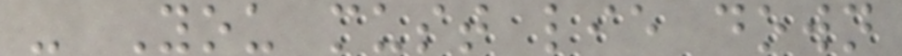- You must lie down
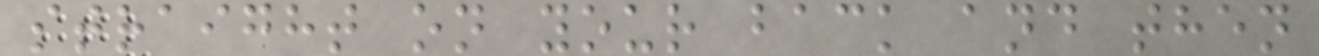straight on your back and then
